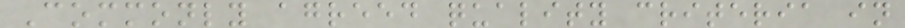Commonly agreed quality criteria in
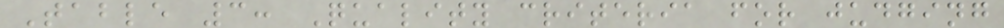Table 3: Quality criteria for judging
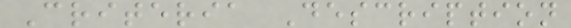Criteria Description
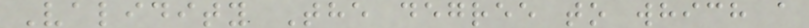Validity The degree to which a
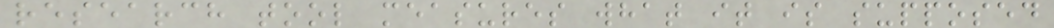research tool measures what it is supposed
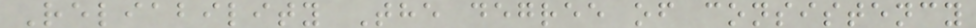Reliability The degree of consistency
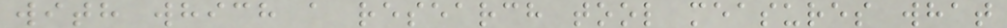with which a research tool measures what
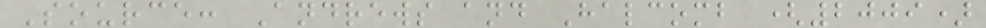Source: Andrews and Halcomb (2009)
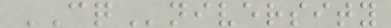CQniversity
